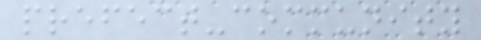prefect-community
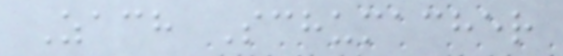Zach Schumacher
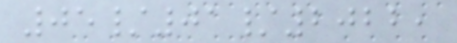05/01/2022,
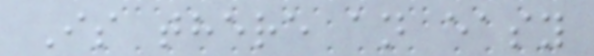Is there an easy
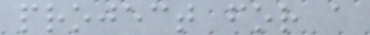project for a
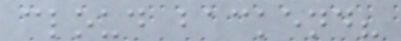cloud backend?
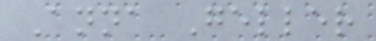Anna Geller
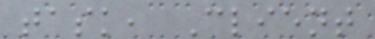task, Client
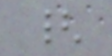{
